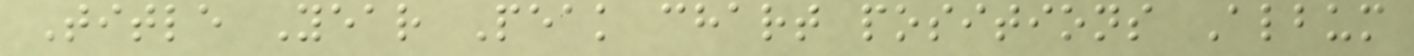Title Year Peak chart positions Album
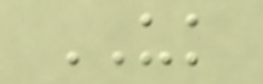UK
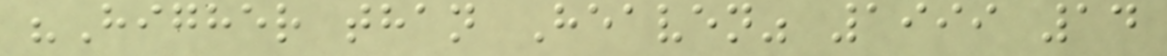"Higher than Heaven" 1999 14
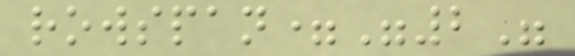rowspan="2"
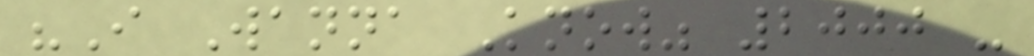"I Wanna Know" 2000 -
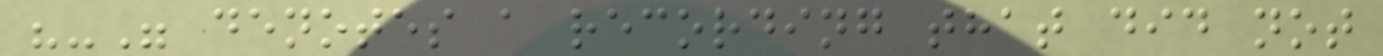"-" denotes a recording that did not
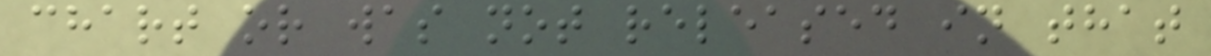chart or was not released in that
